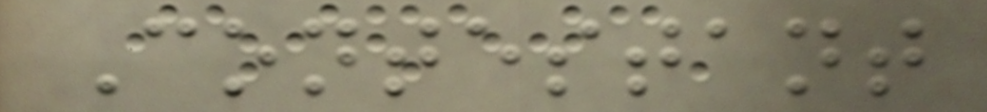Contestant
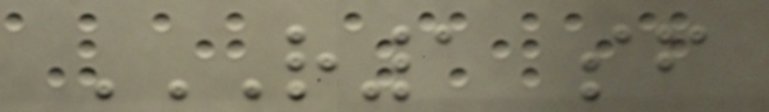R1 SF
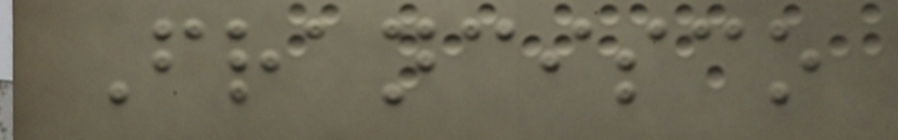Francisco
